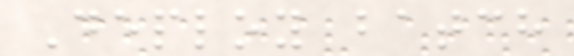Deploy batch
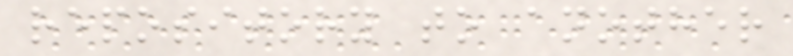repository to another
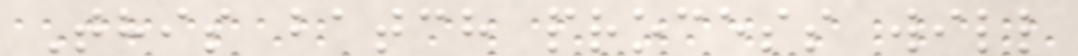This batch process will
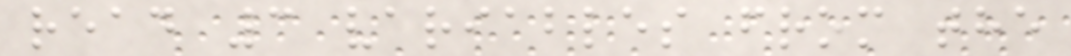read 3 variables from the
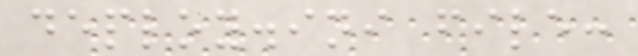deploy.ini file:
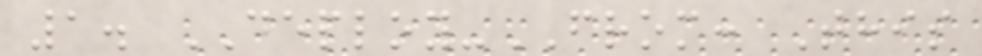1. DEPLOY-FROM: This
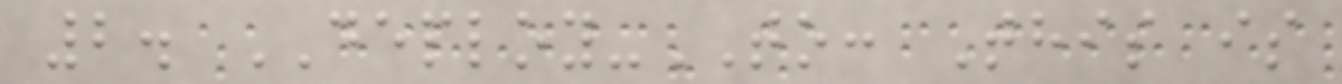2. DEPLOY-TO: This is
